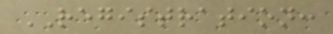REGISTRATION:
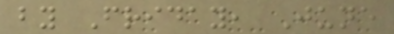by Friday, June
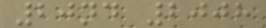20nd 2008
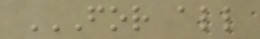FOR ALL
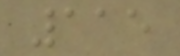115
